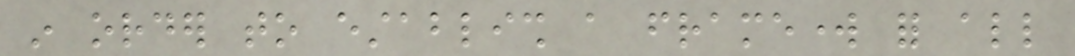in order to establish a framework for all
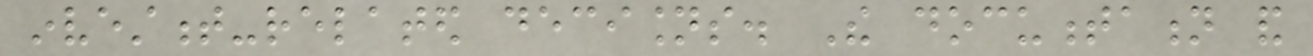investment-related decisions. The documentation and
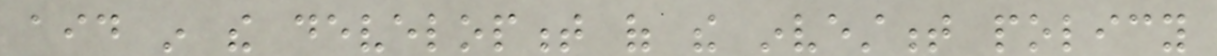aid in the development of the investment policy
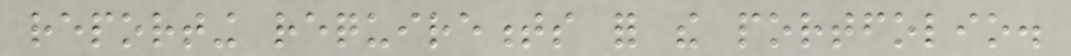reporting requirements for the portfolio.
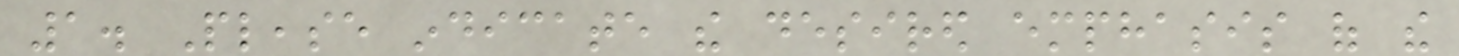1. Please indicate the desired emphasis of the
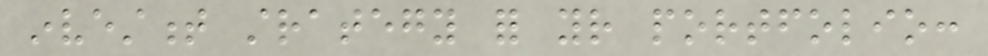investment strategy for your portfolio:
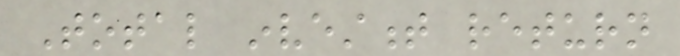Total investment return
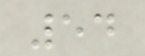54
